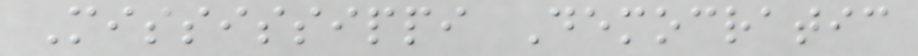Mississippi Democratic
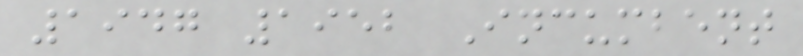1947 1952 Incumbent
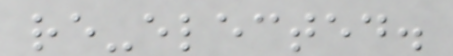re-elected.
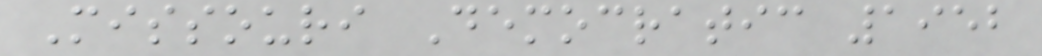Missouri Democratic 1952
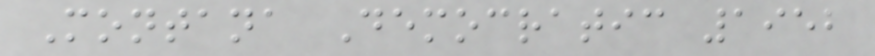Montana Democratic 1952
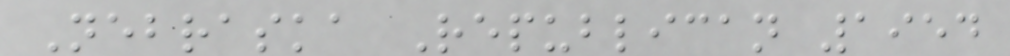Nebraska Republican 1954
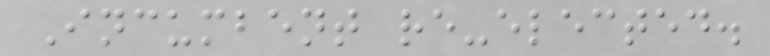Incumbent re-elected.
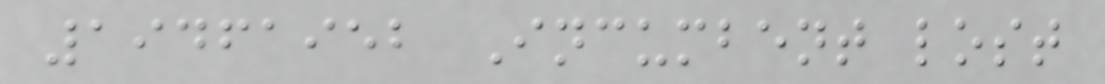19461952 Incumbent lost
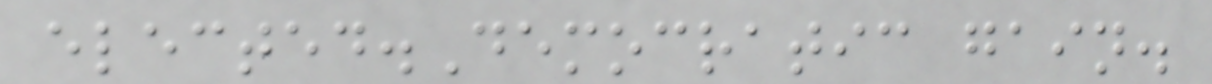elected.Democratic gain.
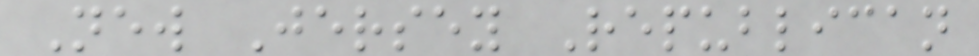New Jersey Republican
